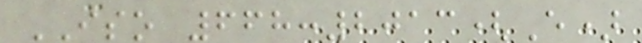ISO 668:2013(E)
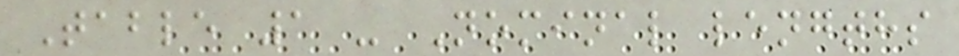Table 1 - Nominal lengths
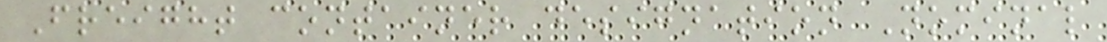Freight container designation Nominal
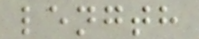length
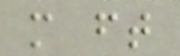m ft
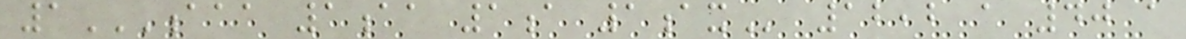1AAA 1AA 1A 1AX 12,2 a 40 a
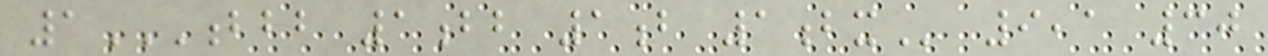1BBB 1BB 1B 1BX 9,1 30
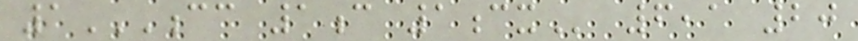1CC 1C 1CX 6,1 20
